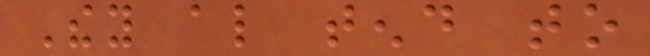They also tend to
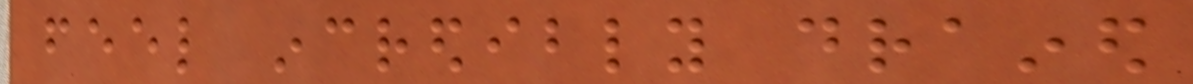feel incredibly drained
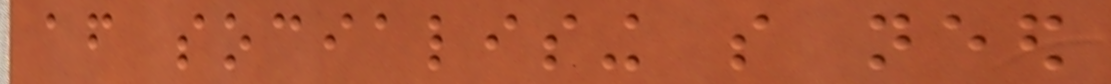after socialising so need
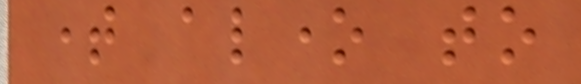time alone to
